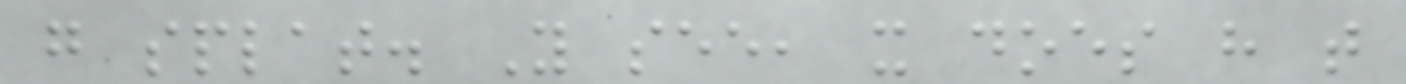go splat. You see, it does have that
